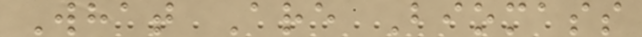What Are Biomass
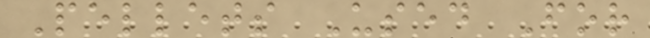Pellets Used For
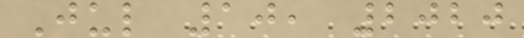Jul 10, 2020
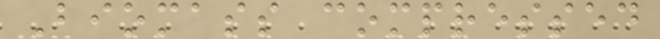Biomass compressed
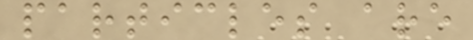particles are
